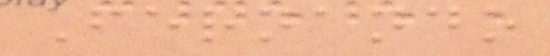Fernando
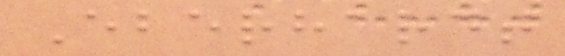Eberhardt
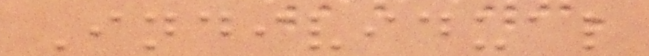Individual
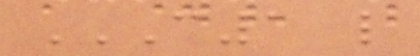C1 L
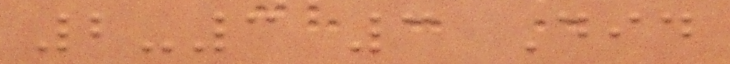2-3 3 Did
